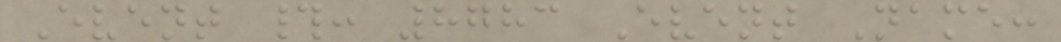Event #: 8783 Event Name:
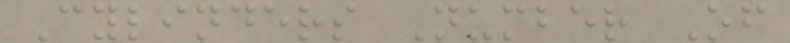Cylinders Number Of
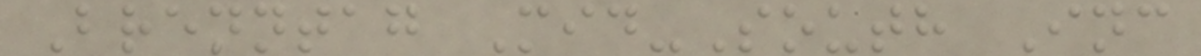Brenntag Mid-South Inc
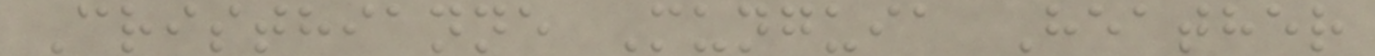Cristhianne Munguia Heather
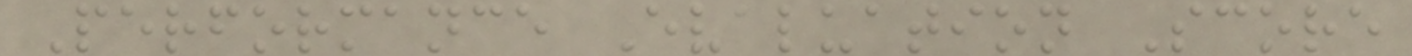Performance Evaluation Score
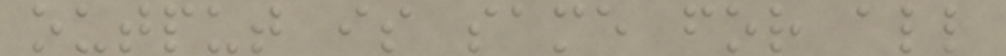output is same for all
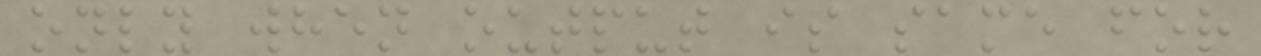only when output is same for
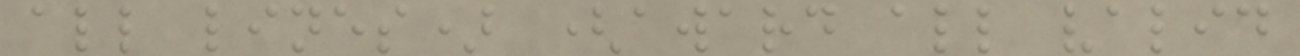all lines) (award all valid
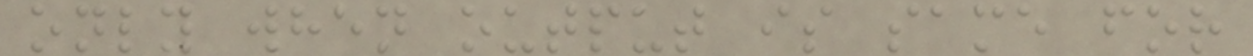only when output is same for
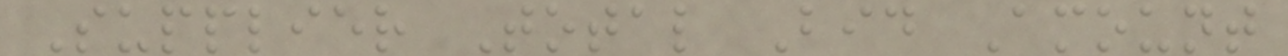Supplier Total Bid Amount
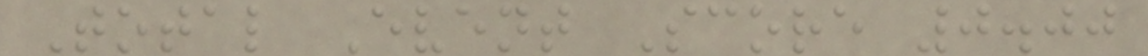Total Event Score 0.00
